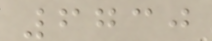6730
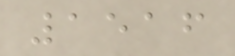1516
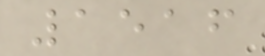1516
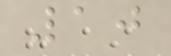10
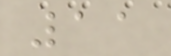11
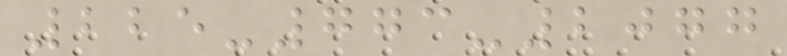225-773-2077
